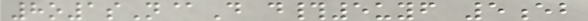8o1sN@D d#5uyf 5eb
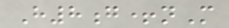H8g+nM
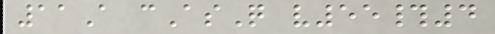11A cAsQ v55#4
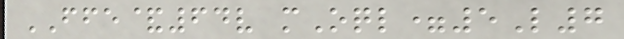FFE&64v mOql=5L7
